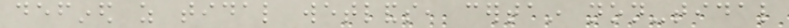defined as tidal wetlands, certain non-tidal
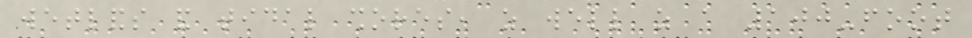wetlands and tidal shores, as well as a 100-foot
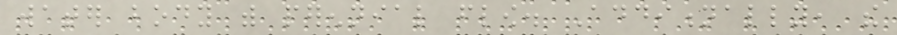water body with perennial flow. Additionally, the
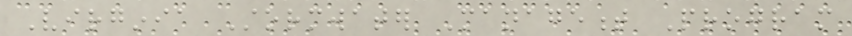Virginia Stormwater Management Program
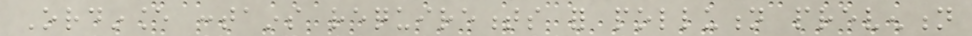Ordinance contains requirements for pollution prevention
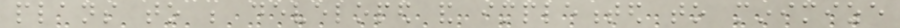plans to be developed and implemented to minimize
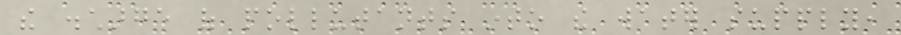the discharge of pollutants into the water supply,
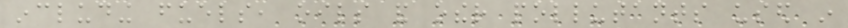including fuels, oils and other pollutants used in
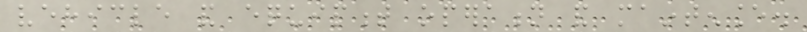vehicle and equipment operation and maintenance.
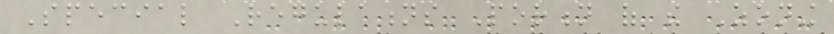Special Regulations Portion of the Zoning
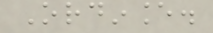Ordinance.
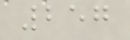257
